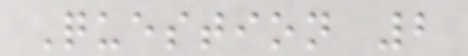Question 2
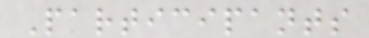Participants
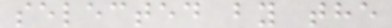selected by the
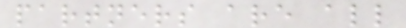partners are all
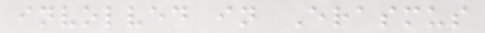involved in Erasmus
